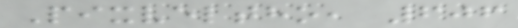Pixveltho, 606
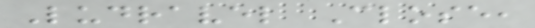Ludravel Close,
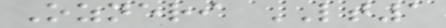Ozneri LT1
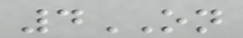4ON
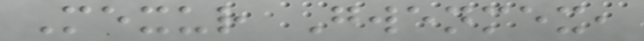Mexur Gwenmex,
